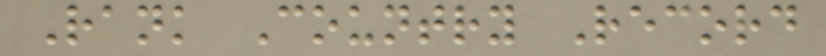Rank Country Record
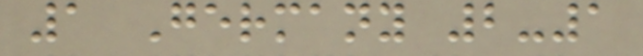1 Germany 2-1
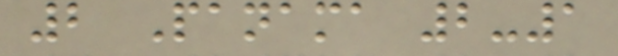2 Panama 2-1
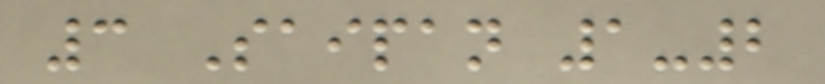3 Saipan 1-2
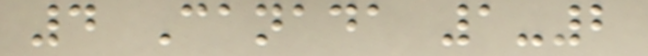4 Canada 1-2
